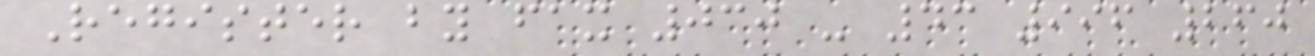Register by fax 030 - 43 996 260
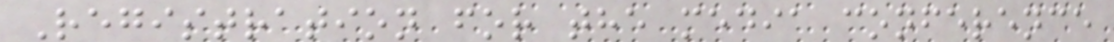Registration for the media conference
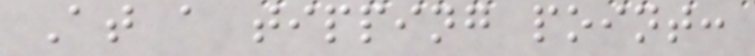At a tipping point:
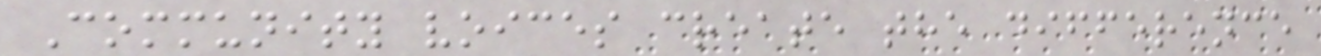Community voices create the difference
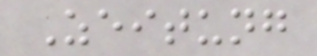Zeitung
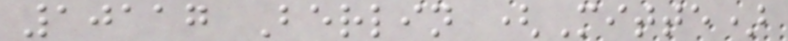10117 Berlin (Mitte)
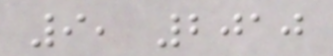9, 2010
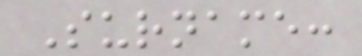Surname:
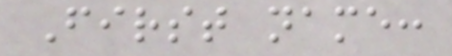First name:
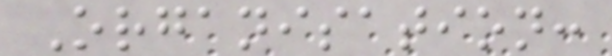Organisation:
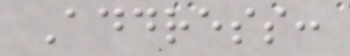Address:
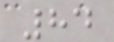84
